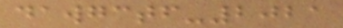dawgctf-2021
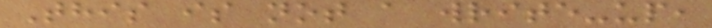This is not a write-up,
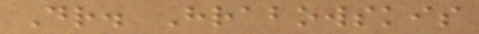Dr. Hrabowskis
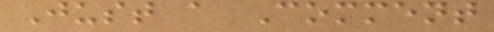Just a Comment
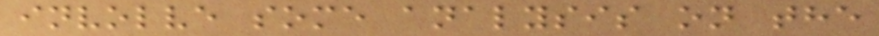involve some analysis on the
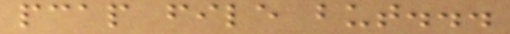pcap file but...
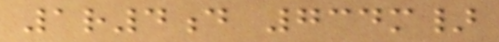1r4d 734m}
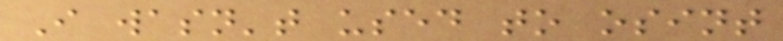I wasn't used to osint
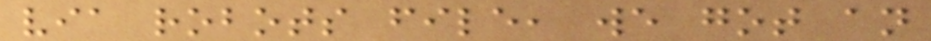via robots file, we got an
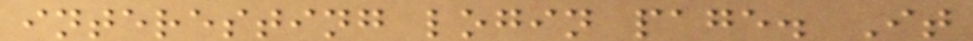interesting login page. It
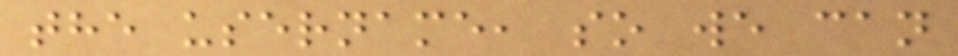the username, so we can
